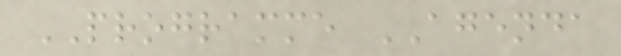PROGRAMME AGENDA
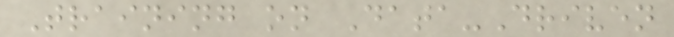Training on Data-Driven
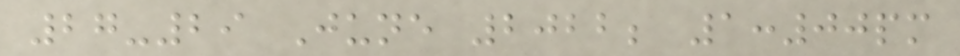27-29 June 2022; 1:00pm
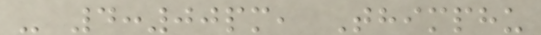- 4:00pm, Thimphu
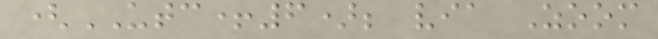(UTC+6); via Zoom
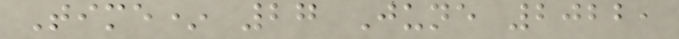Time* 27 June 2022,
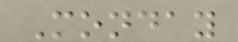Monday
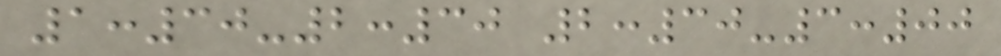1:30-2:30 2:30-3:00
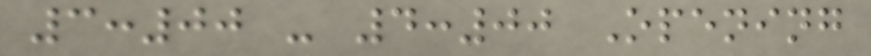3:00 - 4:00 Opening
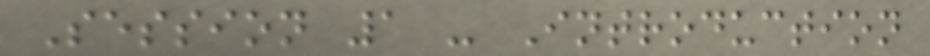Session 1 - Introduction
